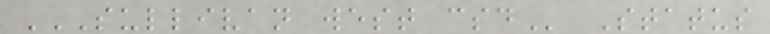SULLIVAN WEST CSD Status
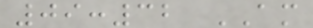09:32 AM
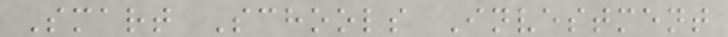Smart Schools Investment
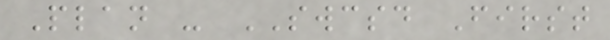Plan - SWCSD First
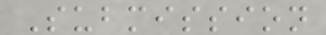Submission
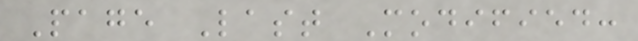Page Last Modified:
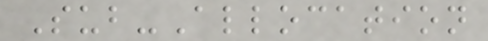Sub-Allocation
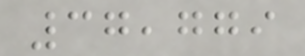37,779
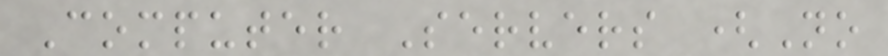Computer Servers (No
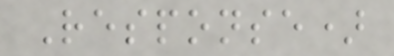Response)
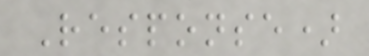Response)
